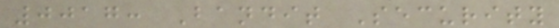0017: Bandit Security
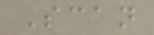Scan
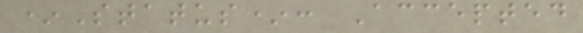*Status*: Accepted
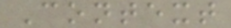Context
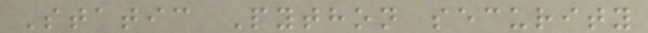Static Python security
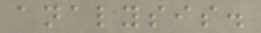analysis.
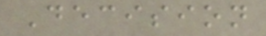Decision
